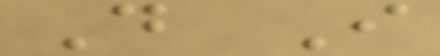Do I
